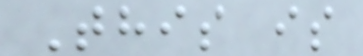This is
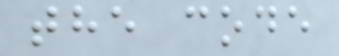the code
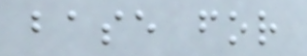base for
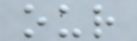our
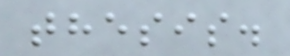thesis.
